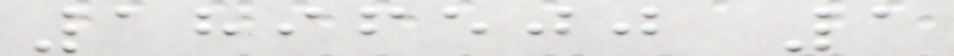1896500 1
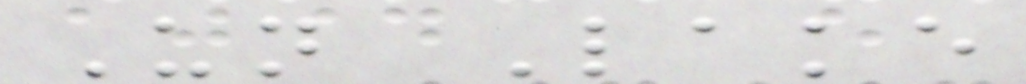Un Lake
